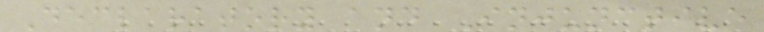Declaratory and Injunctive
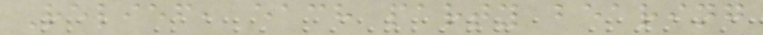Relief, each party bearing
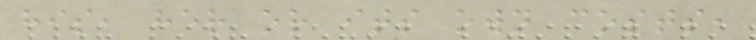his, her or its own costs,
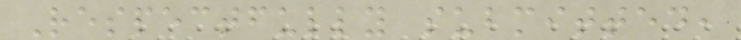Respectfully submitted,
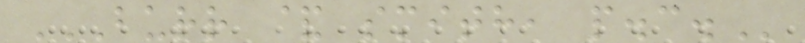BURR & SMITH, P.C.
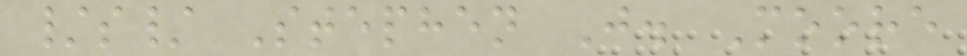/s/ Stephen J. Moore
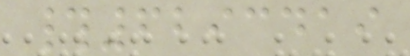#6293419
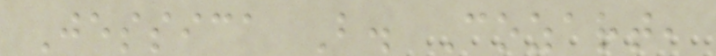Jessica B. Cozart,
